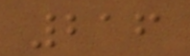216
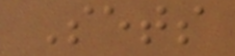Sets
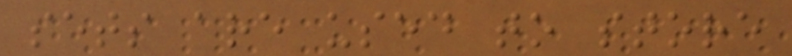sets are used to store
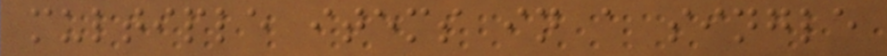multiple items in a single
